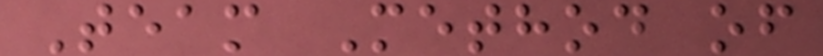Team Method of
